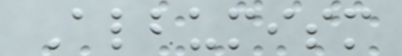Albumism
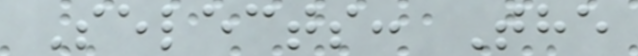Selects: The
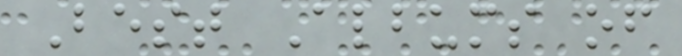Best Albums of
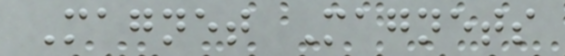Magnet Magnets
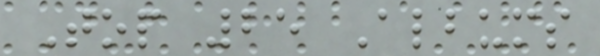Top 25 Albums
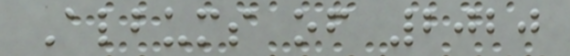Albums of 2020
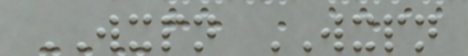WXPN WXPN
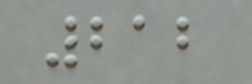212
